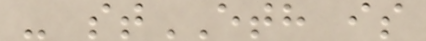- stETH is
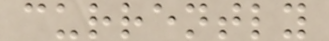currently
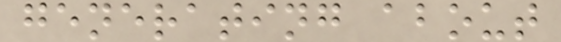generating about
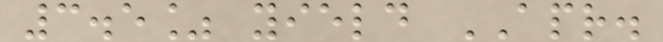3.5% yield APR.
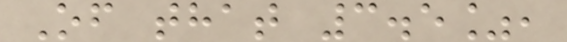Of that 3.5%,
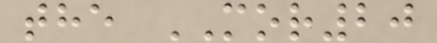the MOR20
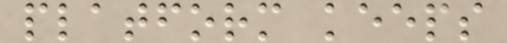platform keeps
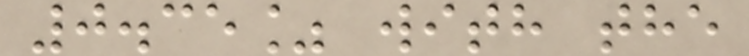0.35% with the
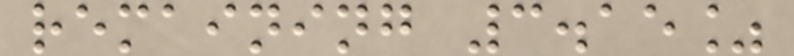remaining 3.15%
